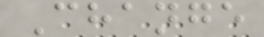Change
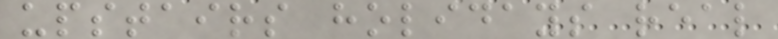upstairs holidays real
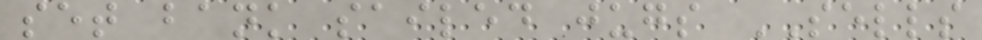set bank sailed jugs SELLS
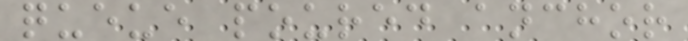queue poured anchor
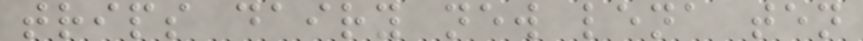trips dairy new lena ten
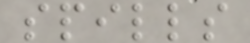spills
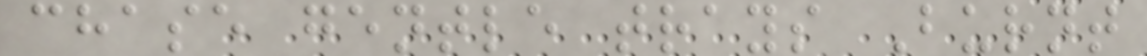chase gentle trays Burnt
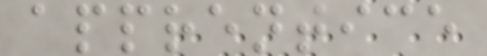apprentice
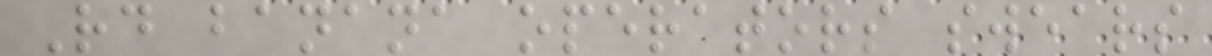Rd banana operators swears
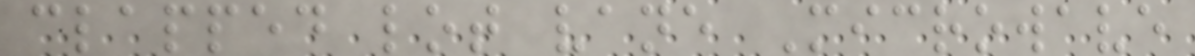clapped lot vane Microwave
